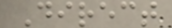Direct
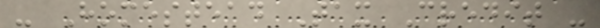- Homestead Tax Credit -
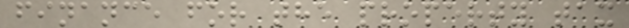finance for the property tax
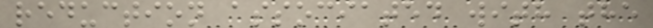reduction associated with the
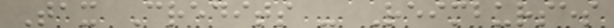Tax Credits - Reimburses
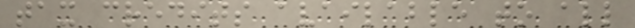tax credits available to all
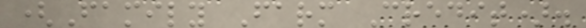(Family Farm Credit).
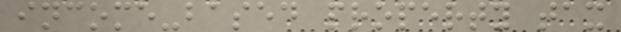income-based property tax
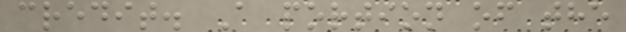credit. A portion of the
